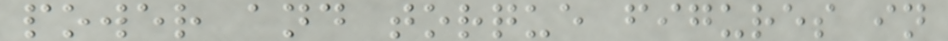power and torque figures in
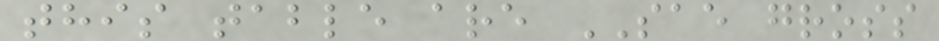this table are SAE gross
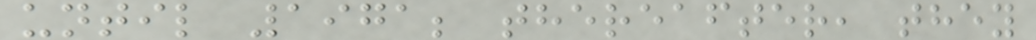until 1971; thereafter, they
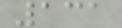131
